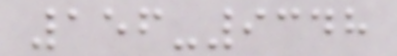156-9348
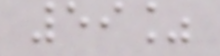59%
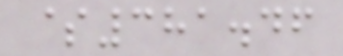$381.46
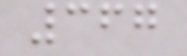367
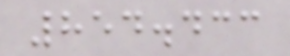854.433
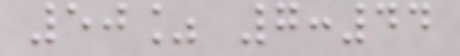50% 7:44
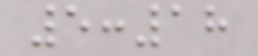5:18
